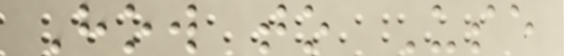How to Use
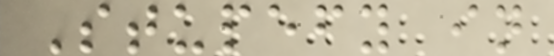Stupefy in
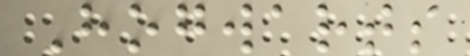Hogwarts
